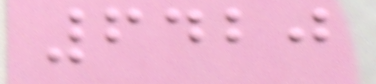6420
